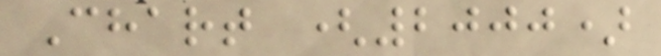Chart (2000)
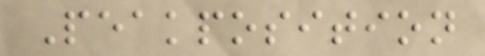Peakposition
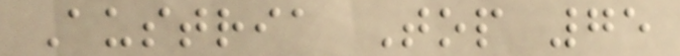Austria Top 75
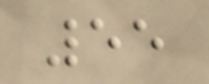55
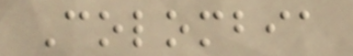Colombia
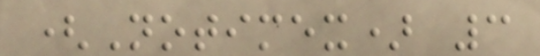(Notimex) 3
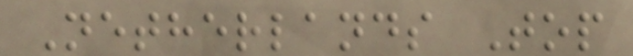Netherlands Top
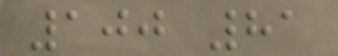100 81
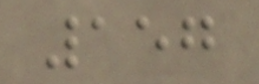157
